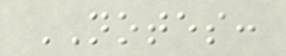NOTES:
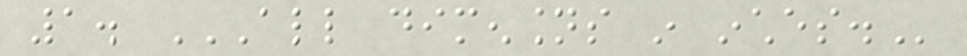1. ALL DIMENSIONS IN INCHES.
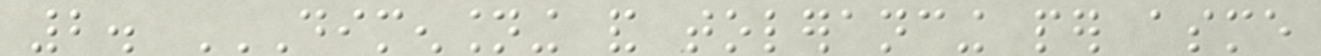2. DIMENSIONING AND TOLERANCING PER ASME
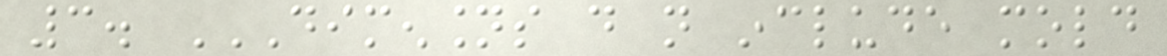3. DIMENSIONS DO NOT INCLUDE MOLD
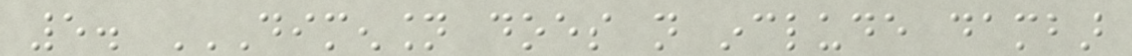5. DIMENSION DOES NOT INCLUDE DAMBAR
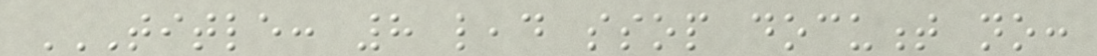TITLE: 8 LEAD SSOP DOCUMENT NO:
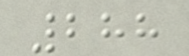288
